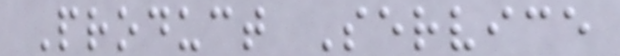Product Service
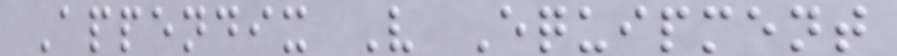Appendix V Equipment
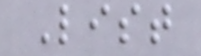List
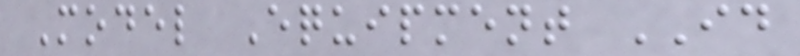Model Equipment ID
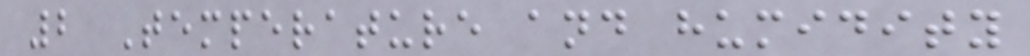2 Temperature and humidity
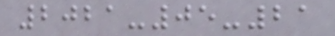2021-05-21
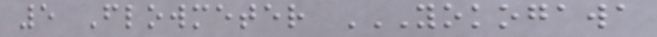5 Flowmeter YOKOGAWA
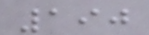190
